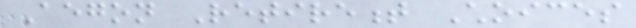Aegon Retirement Choices
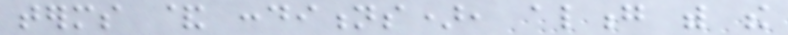terms & conditions), along with the
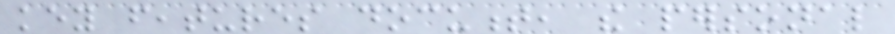key features document, the personal
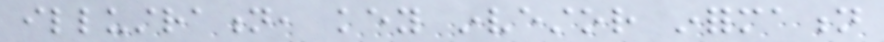illustration, key investor information
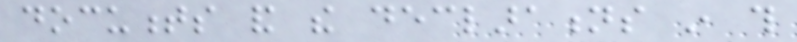documents and the declarations in this
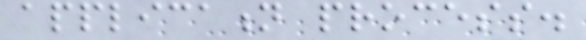application process.
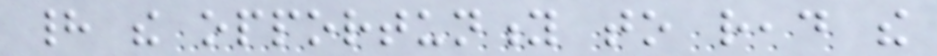had the opportunity to read the
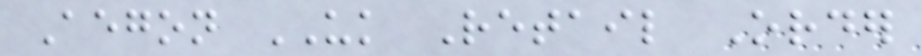Aegon UK Retail Order
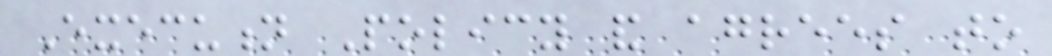Execution Policy and agrees to
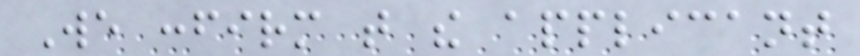We confirm that the applicant
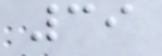39
